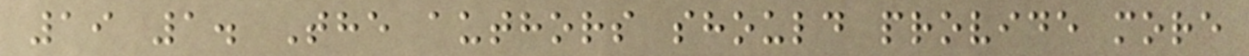19 1. The authors should provide more
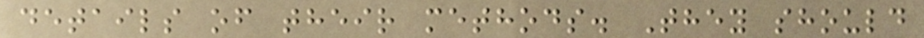details of their methods. They should
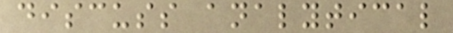discuss analytical
